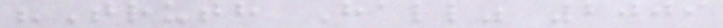"Truth Hall" 2009
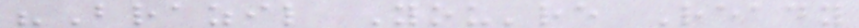"Brazil You're Ready
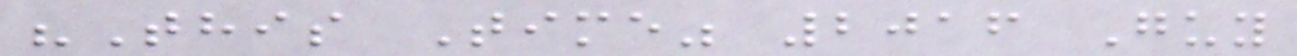"This Time" 2016 Guy
